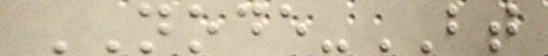NODE-BT
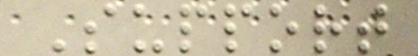Support
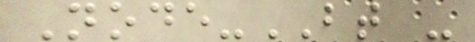Node-BT -
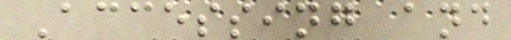Accessing and
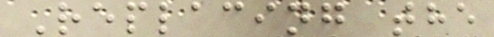Replacing the
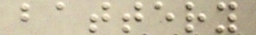battery
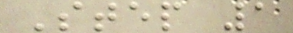Step 1
